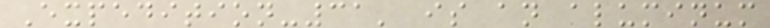Expedition-31' is an aluminum
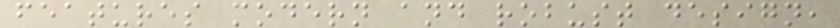features modern and robust design,
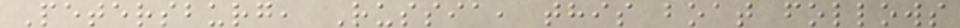Petersburg, Russia, this boat follows
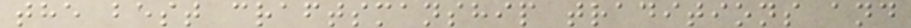the best craftsmanship traditions and
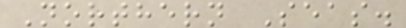Northern Seas.
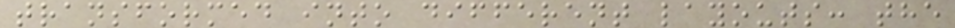transformed into different layouts: the
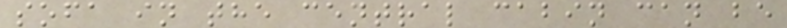sofa in the central cabin can be
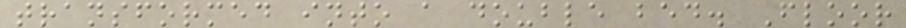transformed into a double bed. Floor
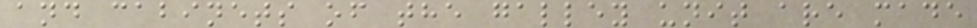and cabinets of the galley unit are made
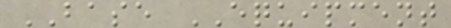BASE EQUIPMENT
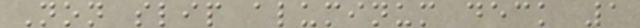Non slip aluminum deck 1
